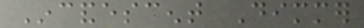Incandescent Dimmer
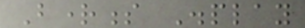Brightness Display
